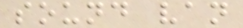sound van
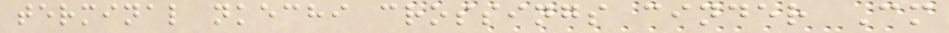terminal nkechi crossings cinder Cm
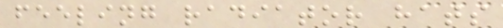feeling radiator hats
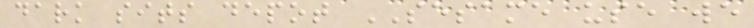dark sits depot SESAME use we
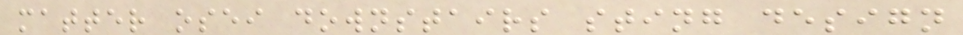matter osei downstairs sting design
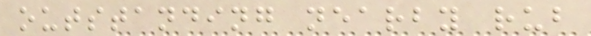outstanding nearby rub
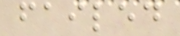failed
